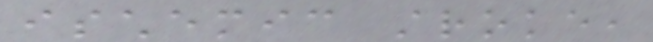ischemic stroke,
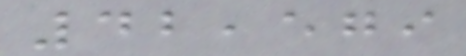42,579
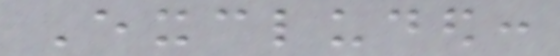Excluded:
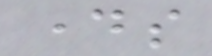days
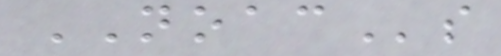NOACs
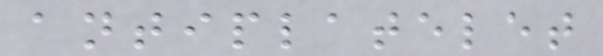antiplatelet
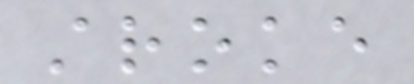stroke
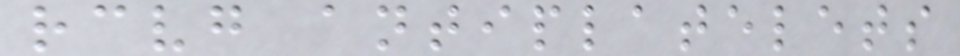receiving antiplatelets
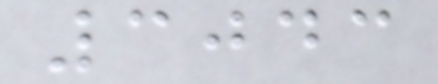3043
